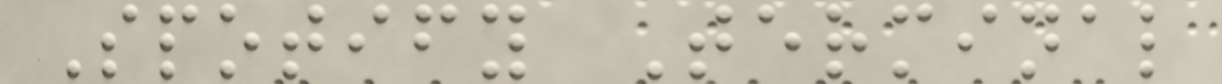Spotify Terminal
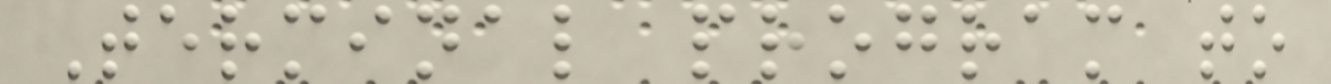Terminal program to
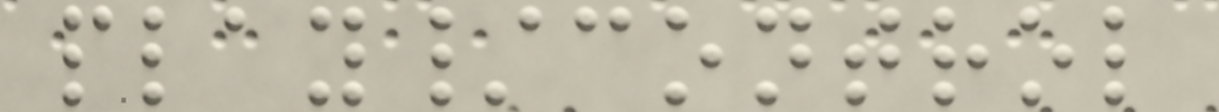play/control
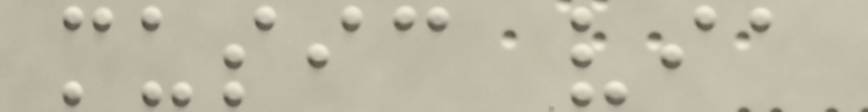music via
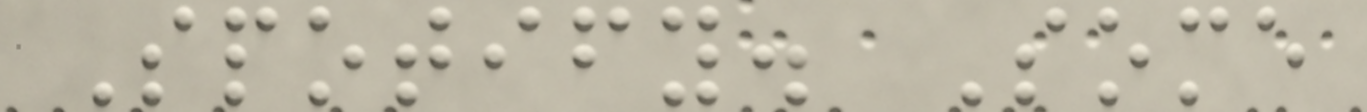Spotify. Some
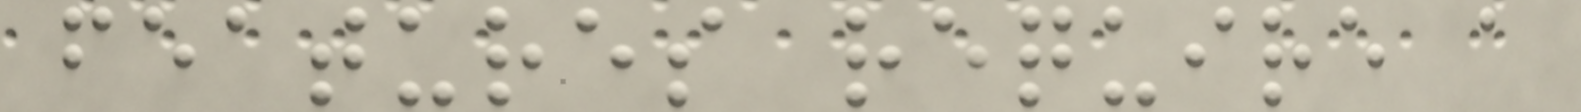features require a
